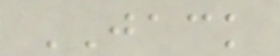JACK
